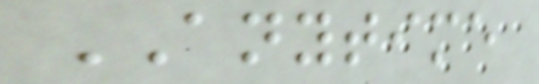ANYTIME
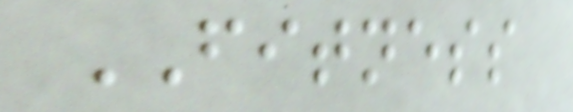FITNESS
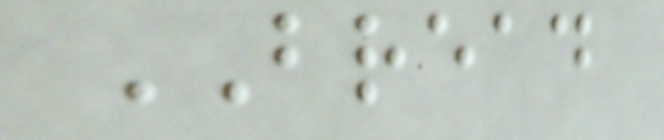BREAD
